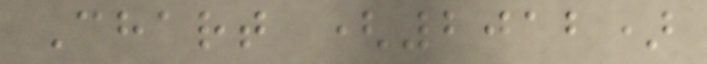Chart (2012)
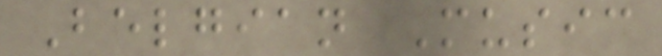Belgian Music
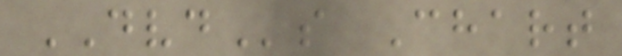DVDs Chart
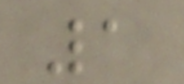1
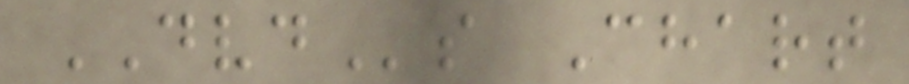DVDs Chart
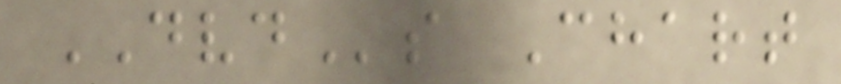DVDs Chart
